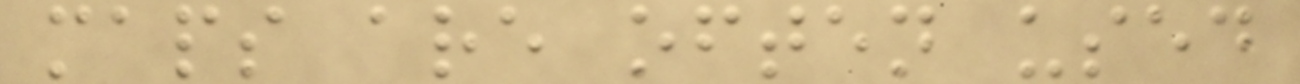maps are often used
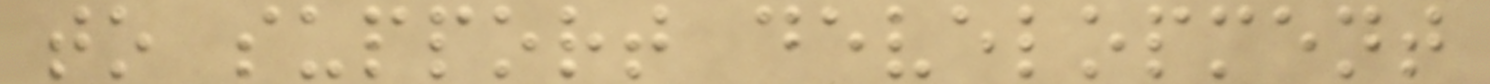to support development
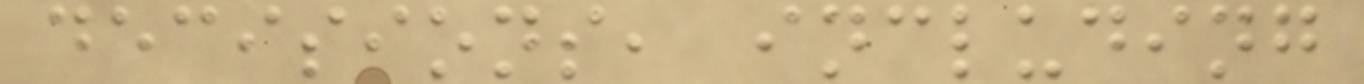decisions, including
